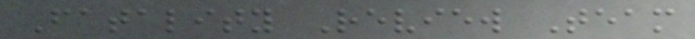Fatality Review Team
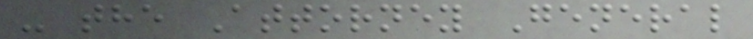- the Attorney General
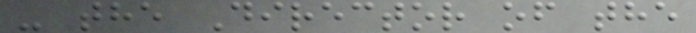- the Director of the
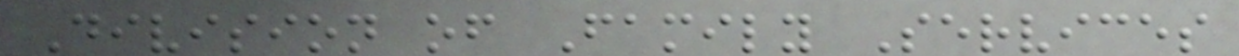Division of Family Services
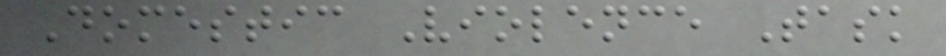Domestic Violence Task
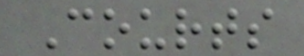Courts
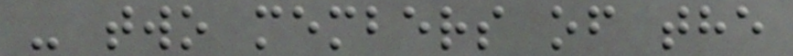- two members of the
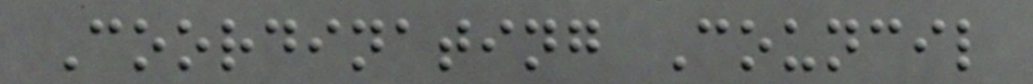Coordinating Council
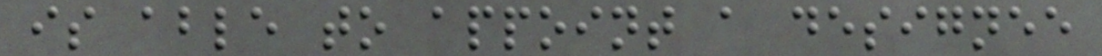is able to appoint a designee
